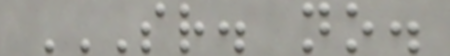SR. NO.
